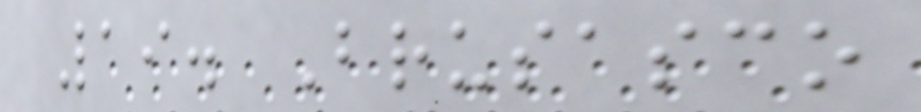19. Brusasco
